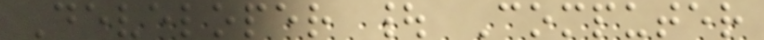Developer | Computer
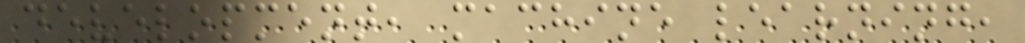development, machine learning,
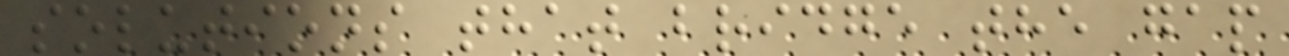solutions that bridge the gap
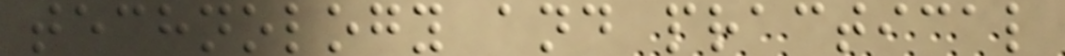technology and practical
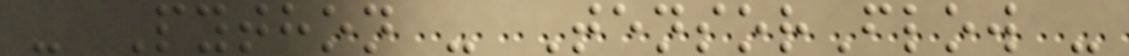- Python - TensorFlow -
